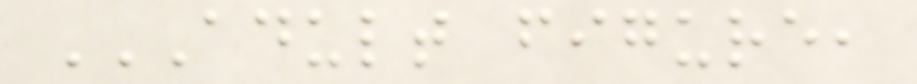ADULT FIGURE,
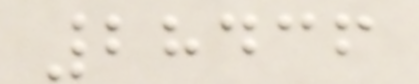28436
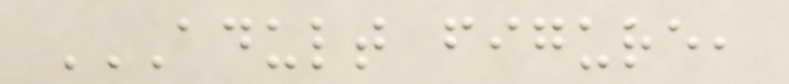ADULT FIGURE,
